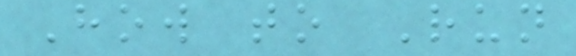How to Run
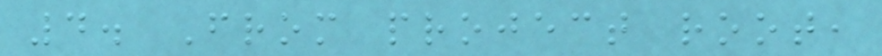4. From project root,
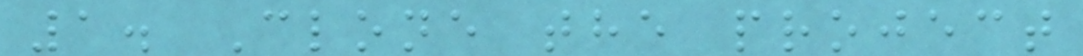1. Clone the project
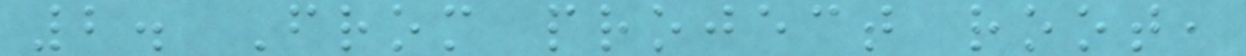2. From project root,
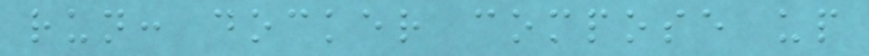run: docker compose up
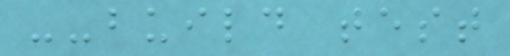--build test
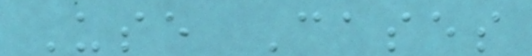Use Cases
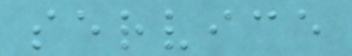service
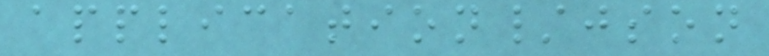application/json
